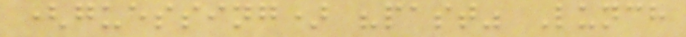(guessing) "past" Lunch
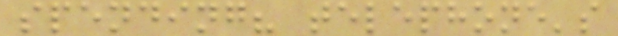spending? telephone's
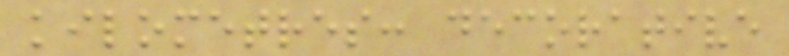kilometres: decorative
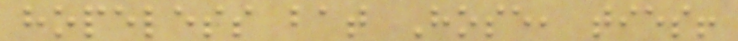hopeless bat Hose, ties!
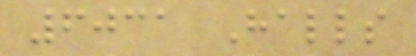6031 Halls
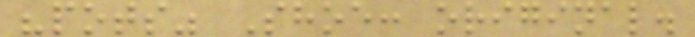"pots" Shoe: original.
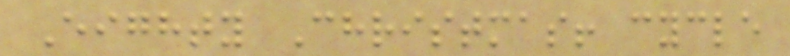Eighty Christmas! cycle
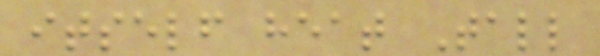itself heat Tall
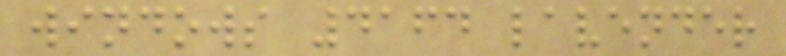windows 4164 lavender
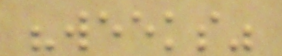"weeks"
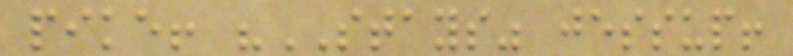pike! "STAYS" jessup!
